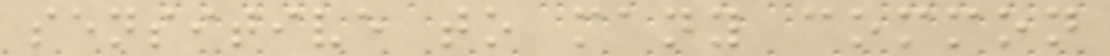sensitive to many common
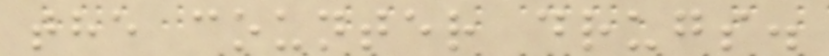the counter drugs.
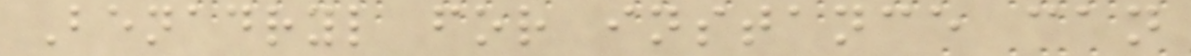Benadryl for instance can
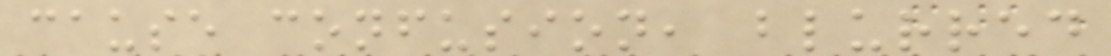cause confusion, blurred
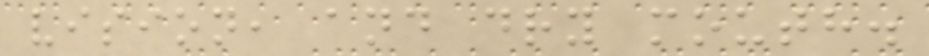vision, and dry mouth.
